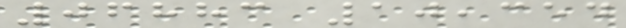06883 10,354
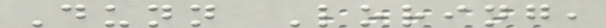Dunn Loring,
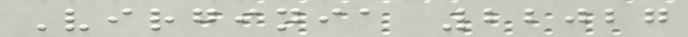Virginia 22027
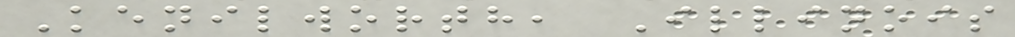Kenilworth, Illinois
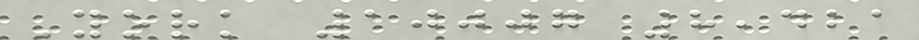York 10007 8,421
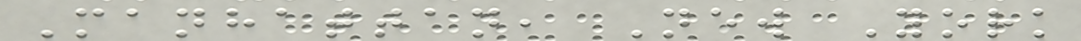Manhattan, New York
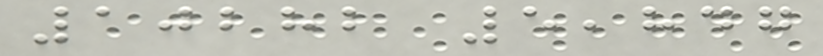10282 5,847
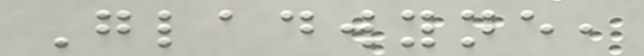Gladwyne,
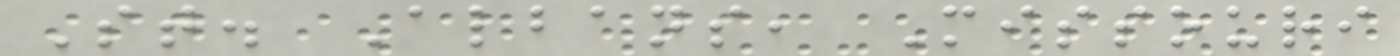St. Albans, Missouri
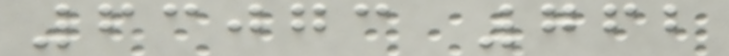63073 762
